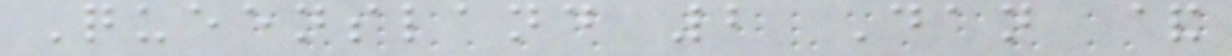Queensland 2 Dan &
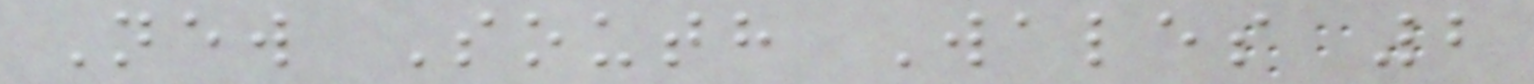New South Wales 2
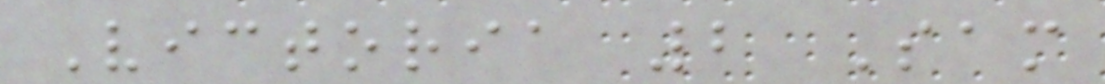Victoria 2 Sam
